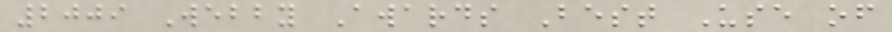2009 Webby Awards Best Use of
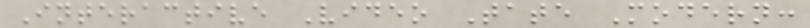Interactive Video Tate Modern:
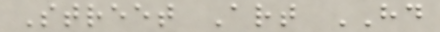Street Art HD
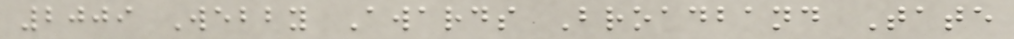2009 Webby Awards Broadband Tate
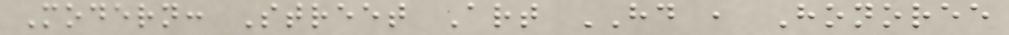Modern: Street Art HD , Honoree
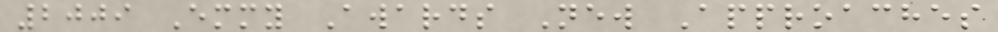2009 Emmy Awards New Approaches
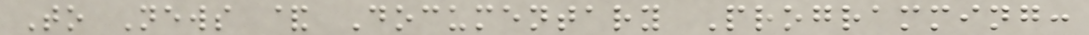To News & Documentary Programming:
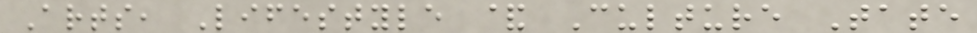Arts, Lifestyle & Culture Tate
